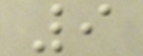9
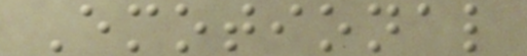Emotional
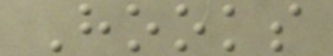Hooks
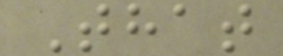That
